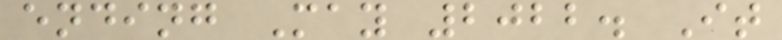ending May 2022. It
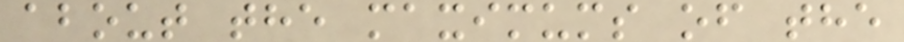about the maximums of the
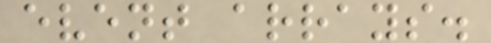event arrays.
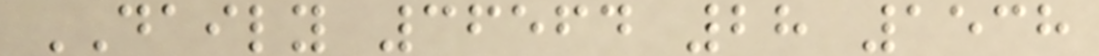DAILY 36564 28 1538
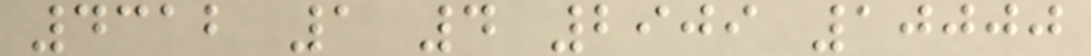4312 1 4 2909 10000
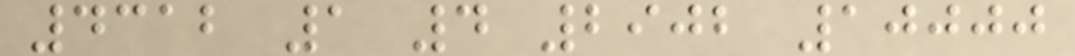4312 1 4 2902 10000
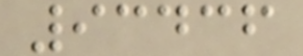93436
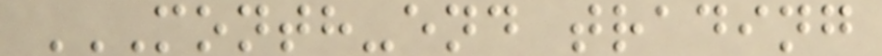MONTH-END TRADING
